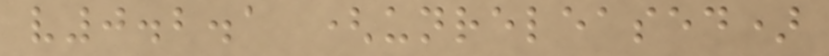v0.2.1 (unreleased)
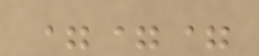===
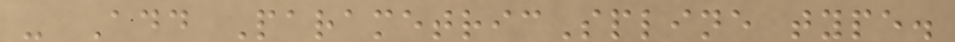- Add ParametricSpline type.
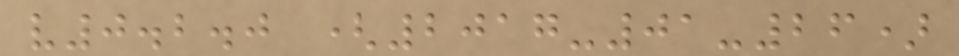v0.2.0 (2017-01-26)
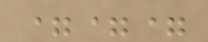===
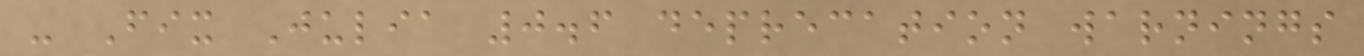- Fix Julia 0.6 deprecation warnings
